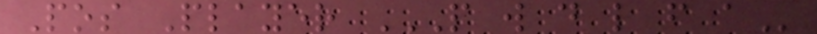Pos Player P W D L F A
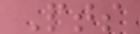Pts
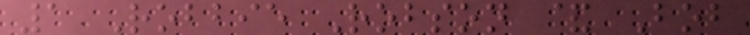1 Robbie Robson & Bob
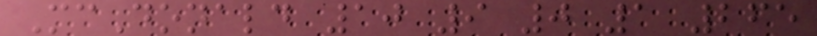McDonald 10 9 0 1 265
